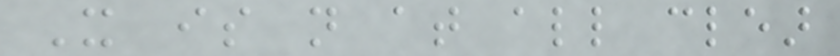It is not at all clear
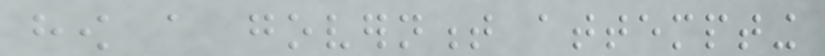how a government attempting
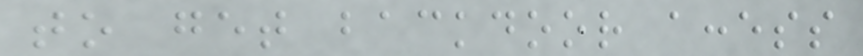to get backdoor access
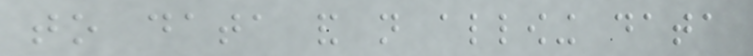to data and not allowing data
